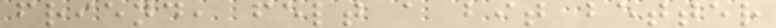friend, felt a bit better
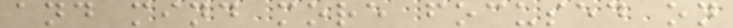and mind more focused on
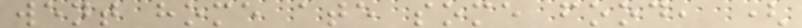went home ate some food, (
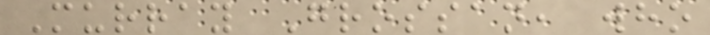Murray Grossan, who
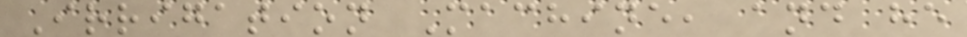Irrigation Machine, and he
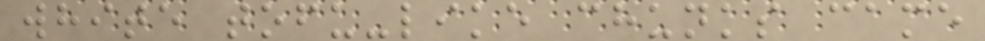white tofu-like chunks came
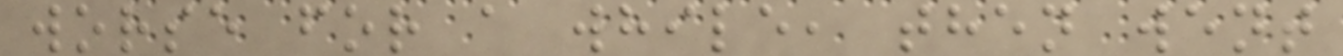worse for a while, then went
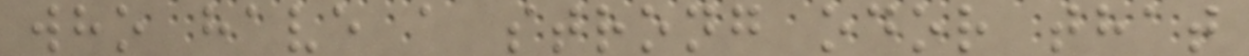who have a strong odor that
